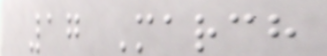17 March
